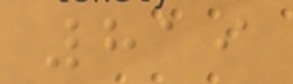819
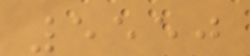5550
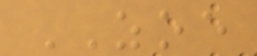ZOE
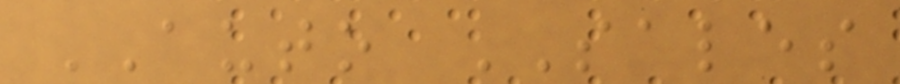AUTO SALES
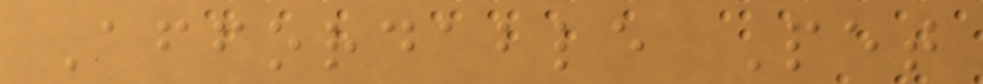Affordable Pet
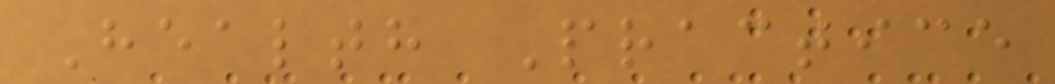Health Practice
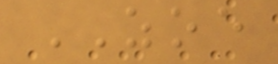ZOE
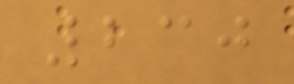230
